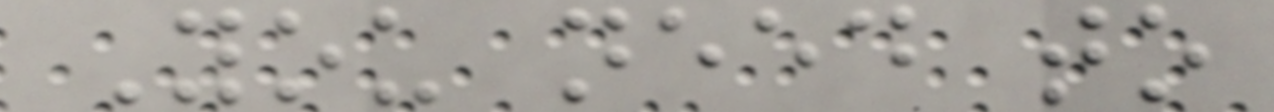You need to
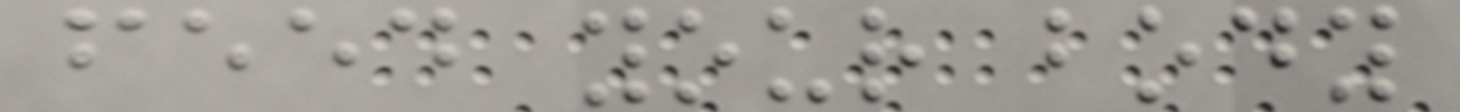feed your body
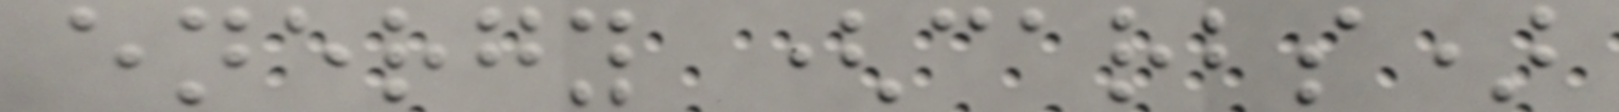energy (carbs)
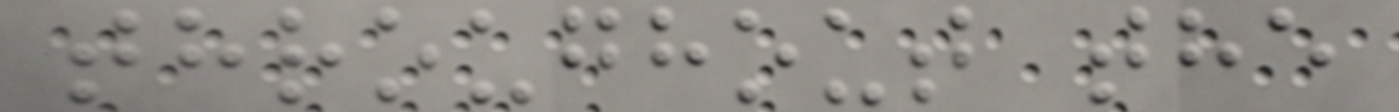throughout the
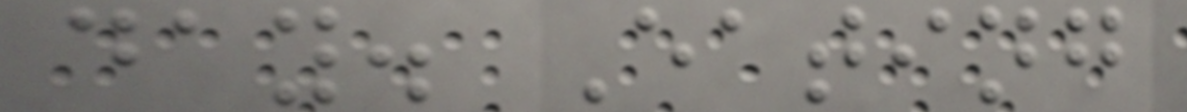day. Eating
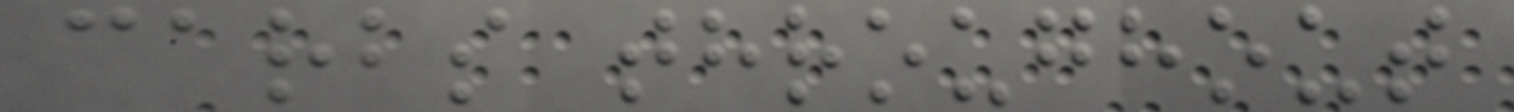carbs throughout
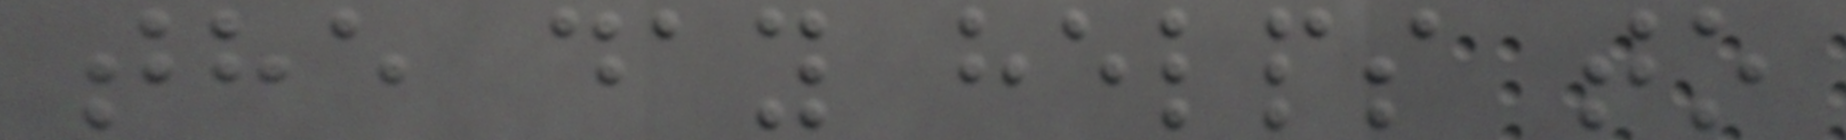the day helps to
